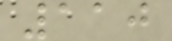110
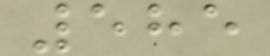585
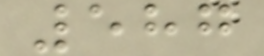587
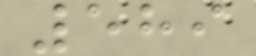589
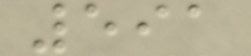591
